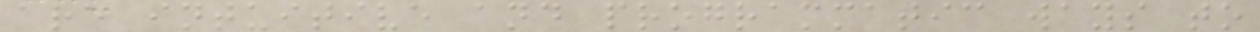are intuitive and programmatic ways to
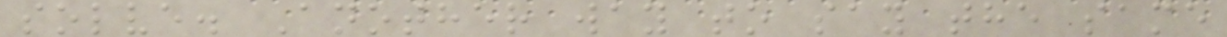solve. Another way to say the same
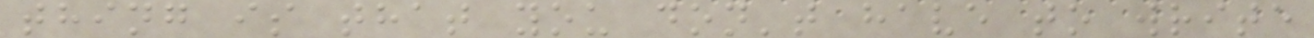thing is that you don't have to write
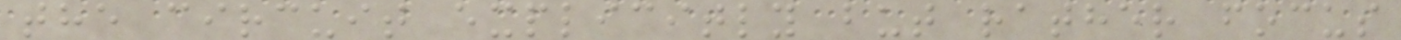the circuit explicitly but rather focus
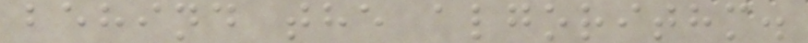behind the algorithm.
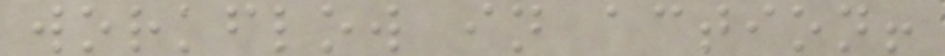workflow in action!
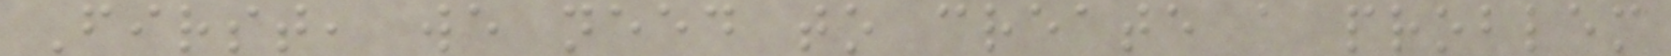First, we need to create a problem
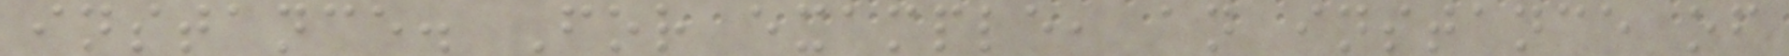instance. For example, an instance of
